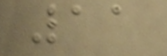11
